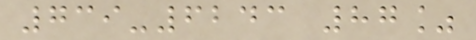739-6243 87%
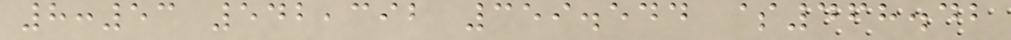8:53 542,392 359.544 $468.42
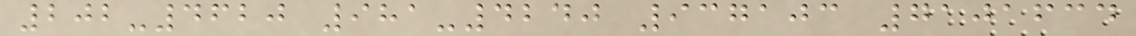202-4620 981-4240 937103 7101634
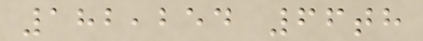182,254 66th
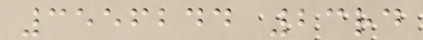3556244 23rd
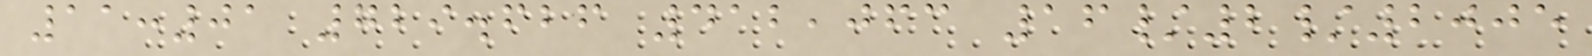11:01 729.626 412,063 16/2/2005
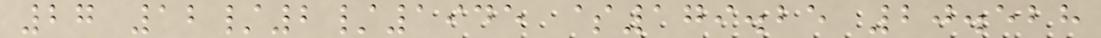27 12/2/1945 $179.25 20.528
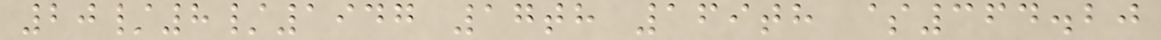20/8/1947 17th 169th $364.20
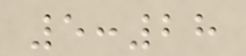5:28
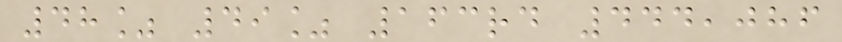48% 49% 163rd 444,086
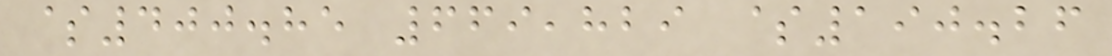$400.85 669,829 $190.26
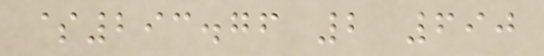$293.76 2 690
